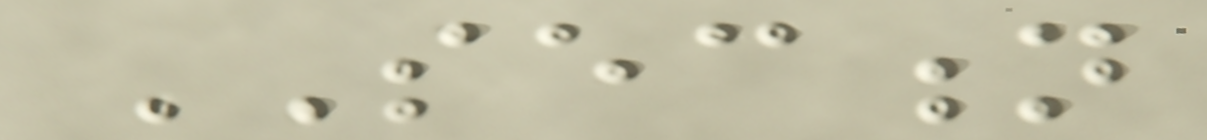SECTION
